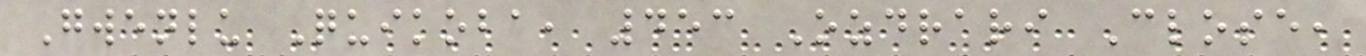Gwenlu Quikoba, 453 Ozdrari Close,
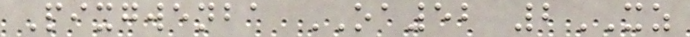Pixgwenba OA52 2XZ
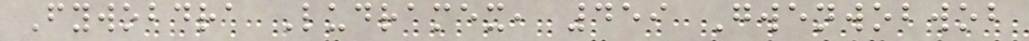Fywobdra Ludramex, 459 Gwenwobwob
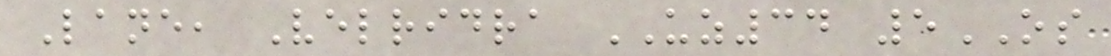Lane, Velridra UZ34 5OS
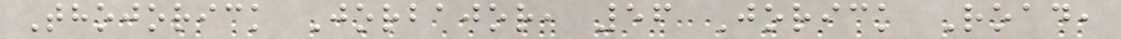Thojorick Jorbajor, 56 Jorick Road,
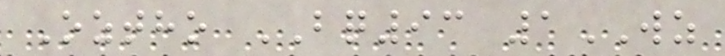Oztho BQ93 1WZ
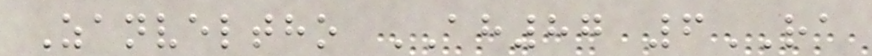Zanveltho AH87 6RA
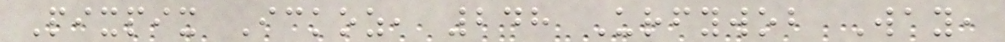Pixpix Ickoz, 248 Urfywob Way,
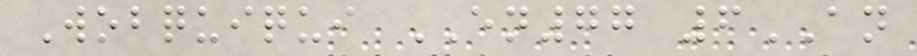Wobquiqui EN77 6AN
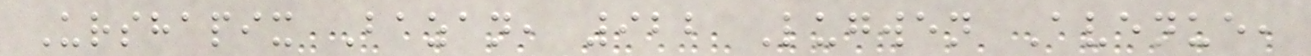Urshapix Bazan, 922 Lugwen Avenue,
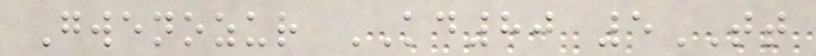Gwenozur KD80 5TT
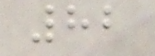82
